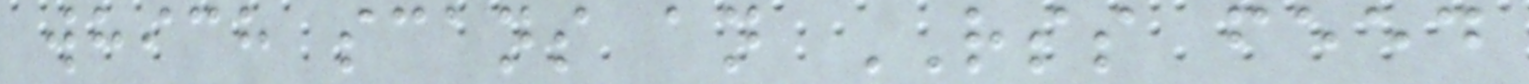which scans an RSS feed
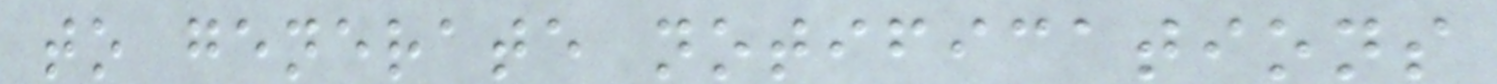to generate notifications
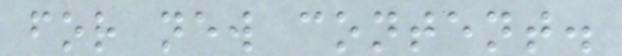for new content.
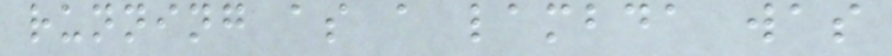running as a lambda was
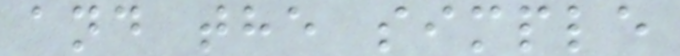and the simple
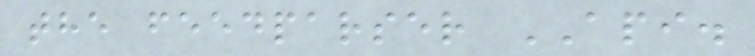the feedparser API.
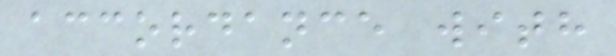accordance with
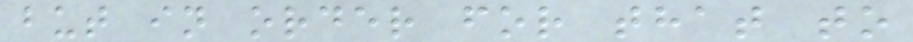but in order for that to
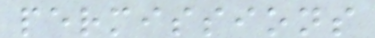permissions
